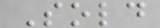Sold
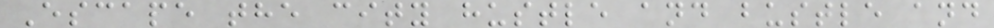Escape the city hustle and bustle and
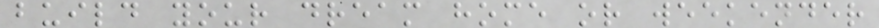build your dream home or weekender
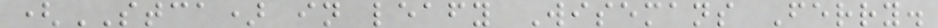(STCA) in leafy Wisemans Ferry.
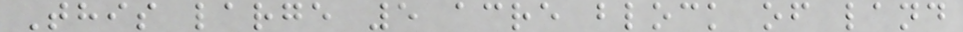This large 5 acre block of land
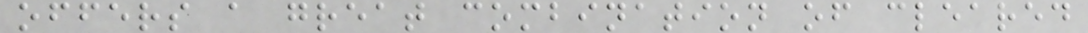offers a great combination of cleared
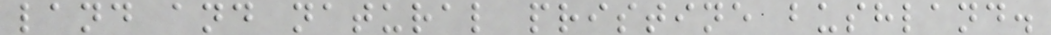land and natural pristine bushland.
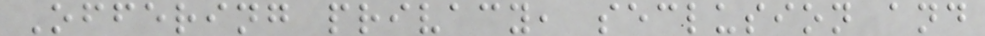Offering privacy, seclusion and
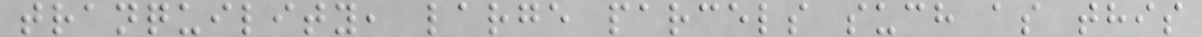tranquility, large parcels such as this
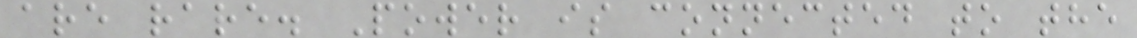are rare. Power is connected to the
